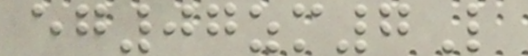eg07zm7L
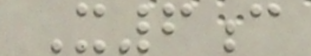X6c
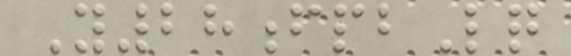Y28fpbLq
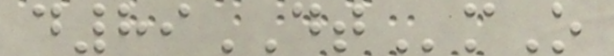d89DTmO
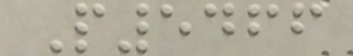P5466
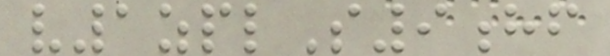v1zplS9hf
